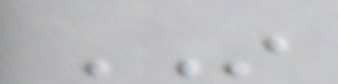IN
